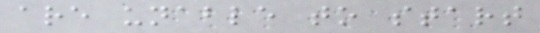are unable to start
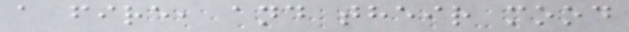a fire, and their mood
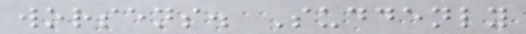worsens. Suddenly
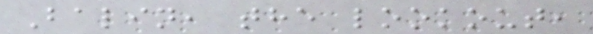Balin, the lookout,
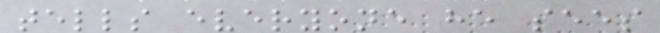tells everyone he sees
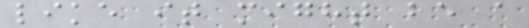like it might be a
